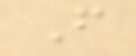From
